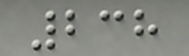238
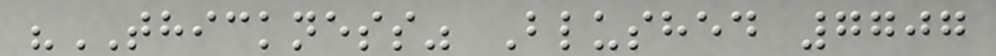"THICKNESS" Blushed 7707
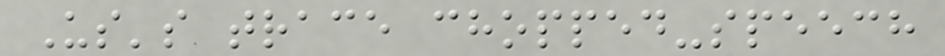Us's trace chopped-speech
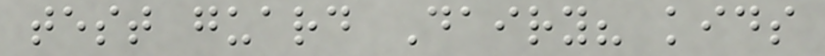test guard Dairy? kids
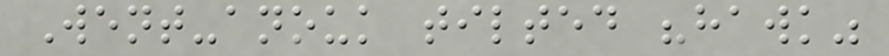Went-anouk tilted "hawk"
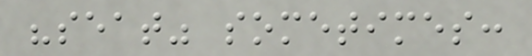"seat" sometimes:
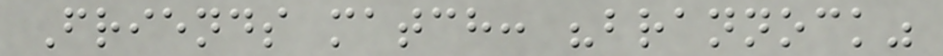Friends match: "brannock"
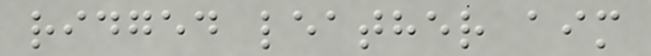ridged leather aim
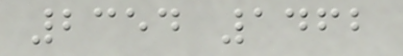2354 1462
